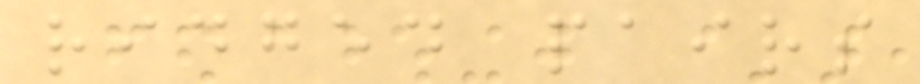ridged pairs
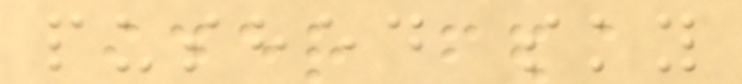pushed sky
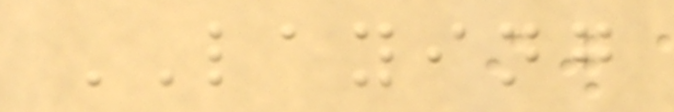LAYING
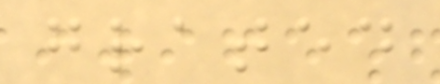grated
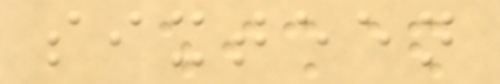sixteen
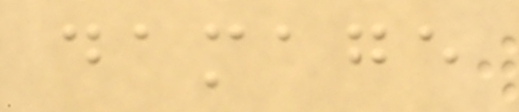damage
